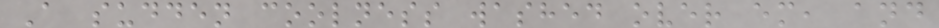A sudden coolness washed over em, and
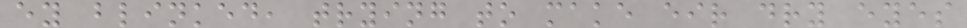ey blinked, trying to make eir dry eyes
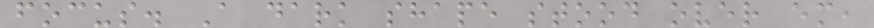focus. A dark shape stood over em,
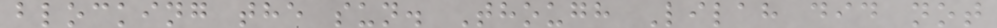blocking the sun. Though Lilah did not
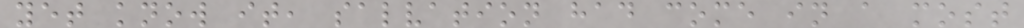yet know it, salvation had come in a most
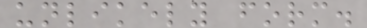unlikely form.
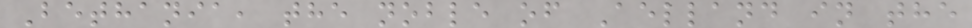Bethania, the noble of Aelland in the
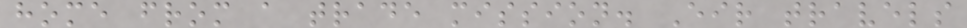home from a trade mission. Eir travels
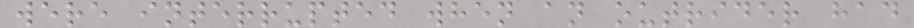were interrupted when an outrider had
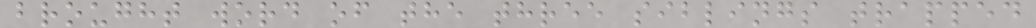brought word of the three siblings trapped
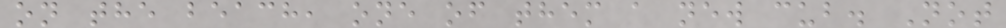on the beach, one of them a new cub. Not
